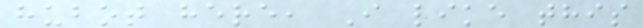hubot here, I like this
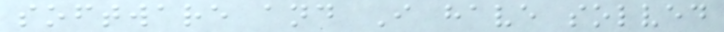software and I have solved
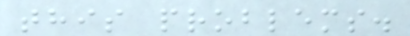this problems.
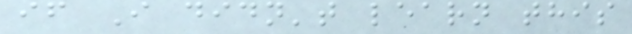if I didn't learn this
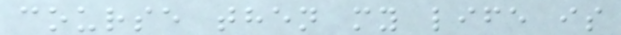course then my life is
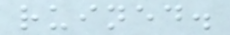ruined.
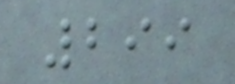299
